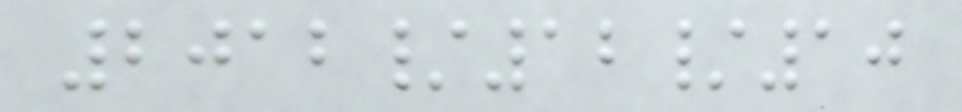2012/12/10
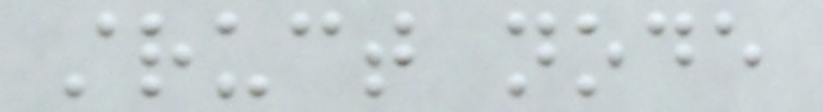struct node
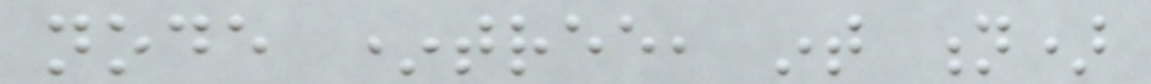node *tree, int n)
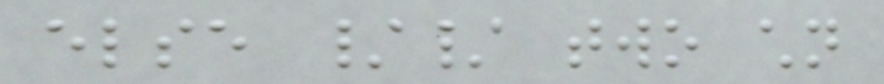else // two children
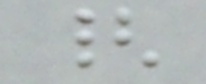{
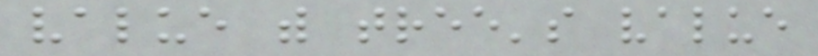value with tree's value
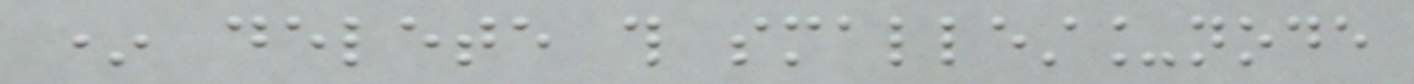* delete this smallest_node
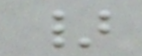}
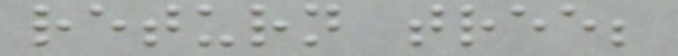return tree;
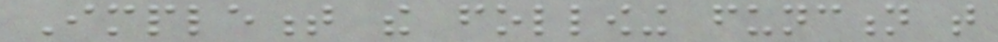Implement the following function that
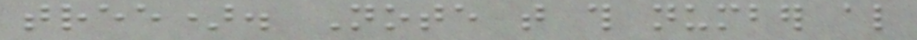tree). Note that this number also
